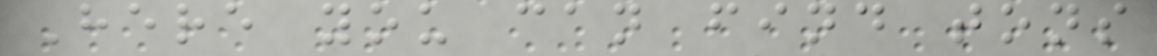Here you can find tons
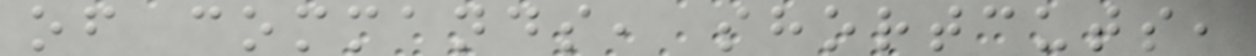of commands, shortcuts,
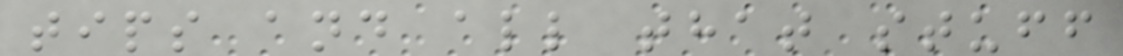tips and all that stuff
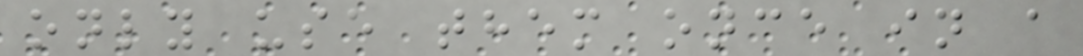only use them once in a
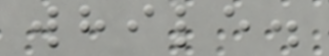while.
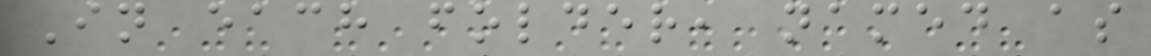In each folder, named as
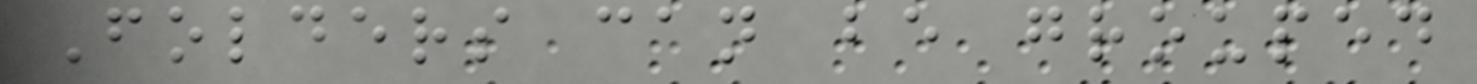Folders can be grouped
